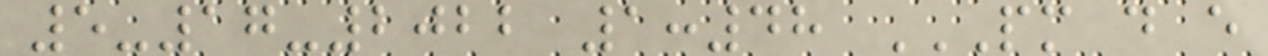5-17-2022 1:48 PM D E
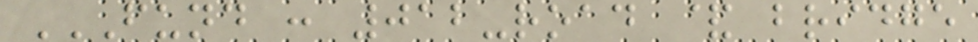FUND : 012-ROAD & BRIDGE
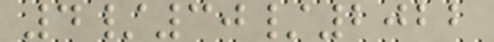4/30/2022
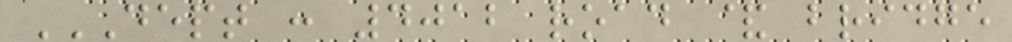DEPT : 4012 ROAD & BRIDGE
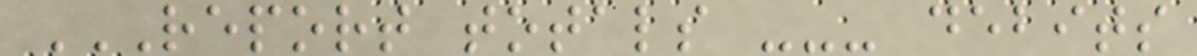REPORT TOTALS --- DEBITS
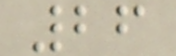26
